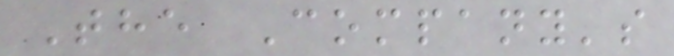The Company's
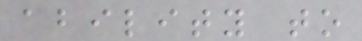ability to
